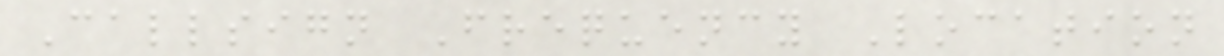Callsign Frequency Location
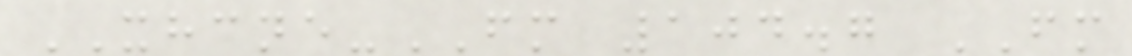XHCNE-FM 104.7 FM
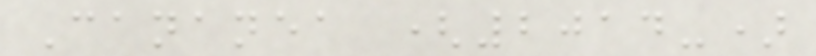Cananea (2014-)
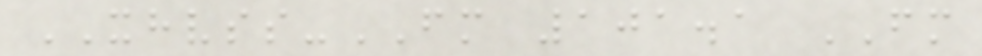XHVSS-FM 101.1 FM
